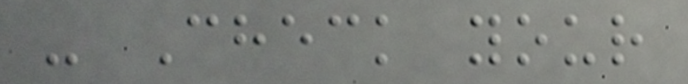- Check your
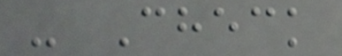- Check
